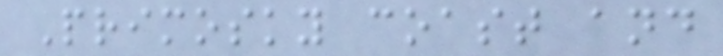Primosky coast and
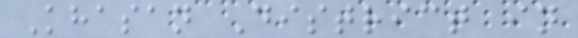Khasan District in
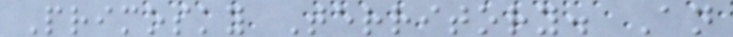Primosky Territory. An
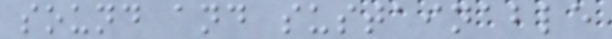sound and sustainable
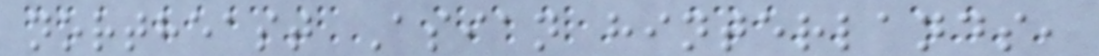northeast Asian hinterlands,
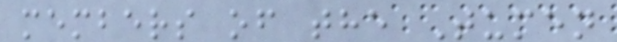members of the Tumen
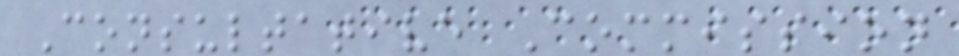Consultative Commission
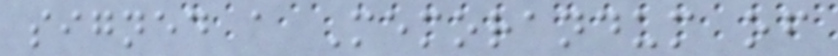signed a Memorandum of
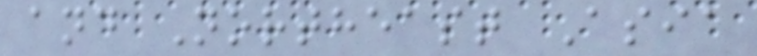and Northeast Asia
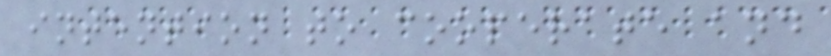intention to cooperate and
